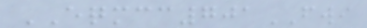EQMCC701FWI
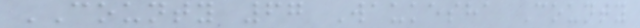COUNTY 67 Waukesha County
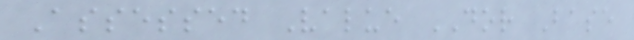Assessed Value DOR Base
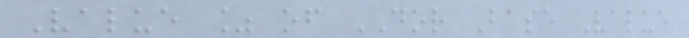Value % of DOR Base Value
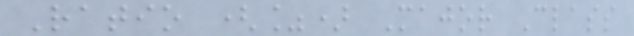Ratio (%) Major Class
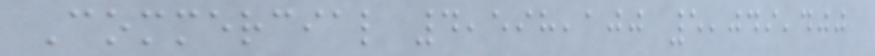Commercial 4,598,100 5,049,400
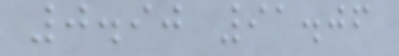0.90 91.06
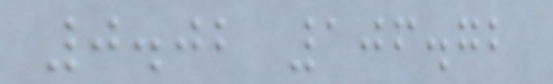0.02 106.72
